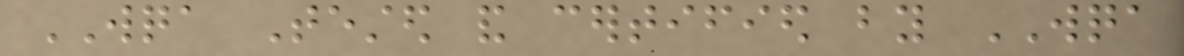WQA Tested and certified by WQA
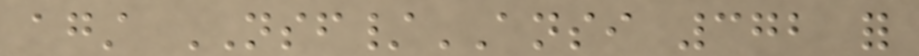against NSF/ANSI 372 for
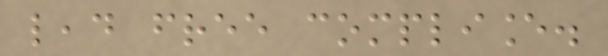lead free compliance.
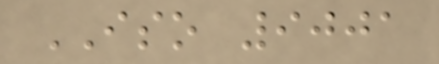ISO 9001
